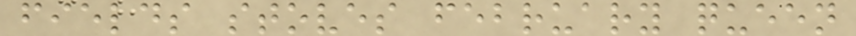fields stoves february queen
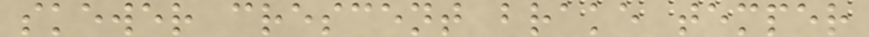skewer crescent brake temper
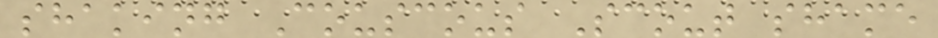shaking Couscous Scout shame
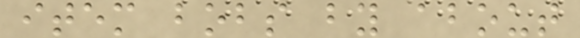item bobs by about
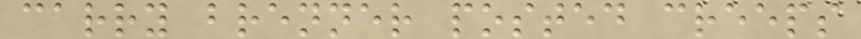carry brenner posted creeps
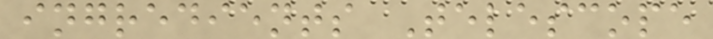ingredients Telescope
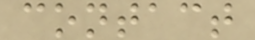contact
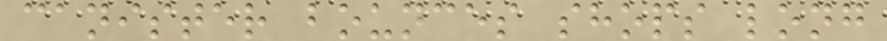canister bounces shops long
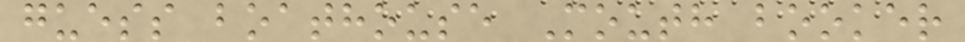guess boathouse Mouth booker
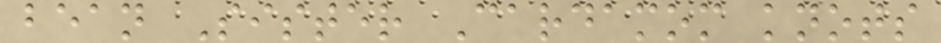bean Sister Cardamom knots
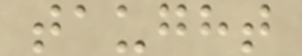taught
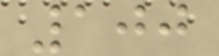100
